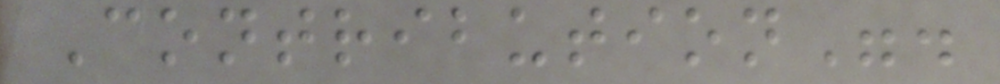Contribution".
